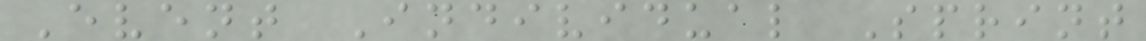Event Individual Sprint
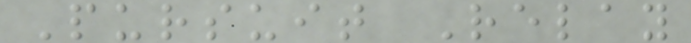Pursuit Relay
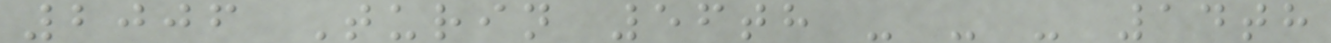2006 Turin 56th - - - 14th
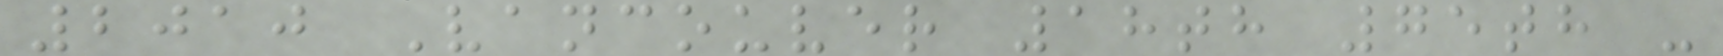2010 Vancouver 18th 75th -
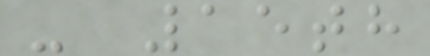- 15th
